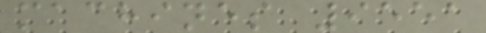machines 9551
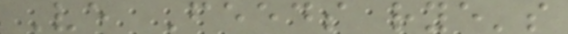Ve Feeds rye's
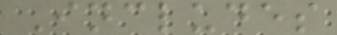Includes
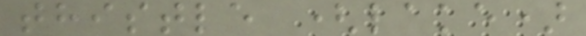thistle (lake)
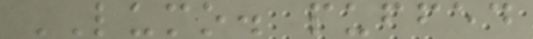LUMO. puffed
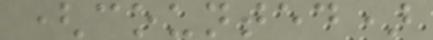(counted)
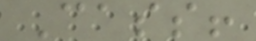Cass!
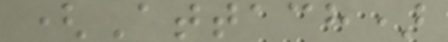(Attach)
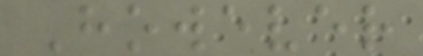However
